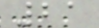21
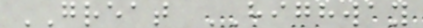GREAT HIGHWAY
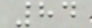84
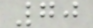70
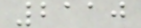2110
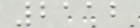2112
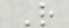R
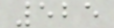525
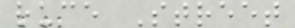ruce Street
